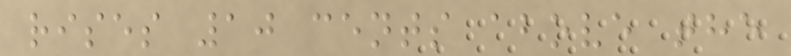rises 10 cents above the
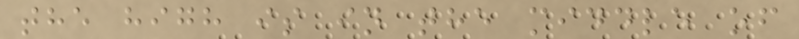the high is in the middle of
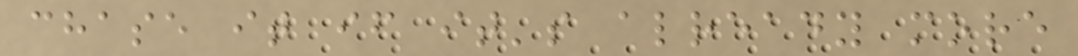chase it if it's already more
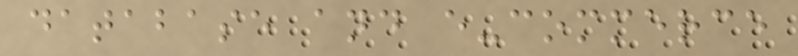database and e-commerce
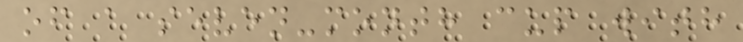of a seven-month cup with
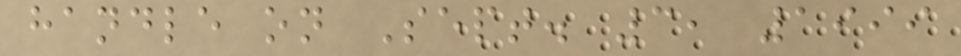handle on Sept. 3, 1999
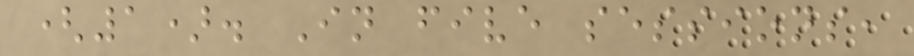(1). In five sessions,
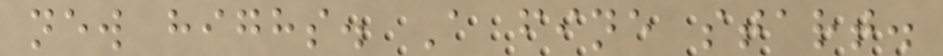new highs. A fine start.
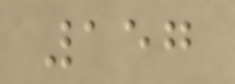157
